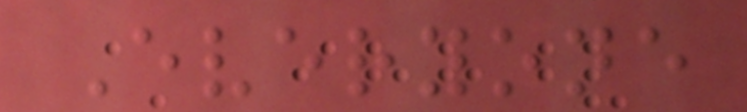Everyone
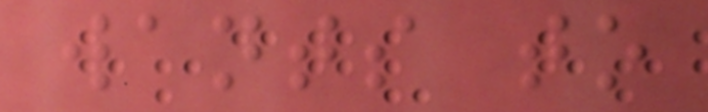wants to
